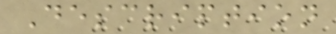Description
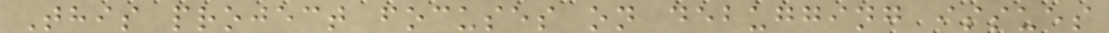This project focuses on debugging issues
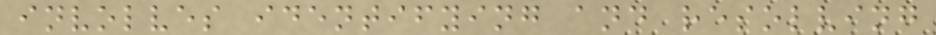involves identifying and resolving
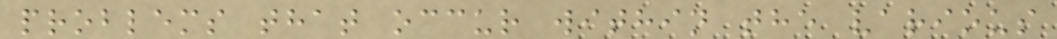problems that occur within the various
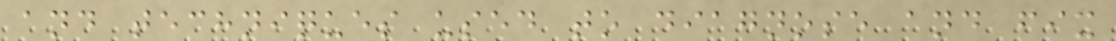and techniques used to diagnose and fix
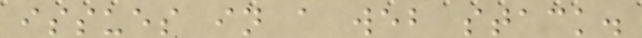issues in a web stack.
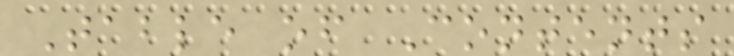Table of Contents
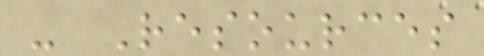- Resources
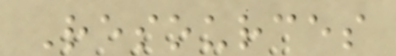Resources
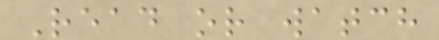Read or watch
